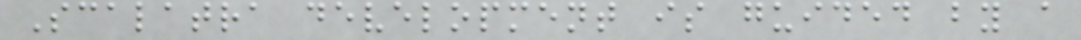Scalatra development is guided by a
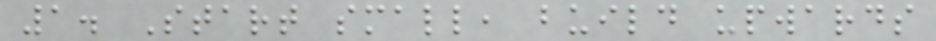1. Start small, build upwards
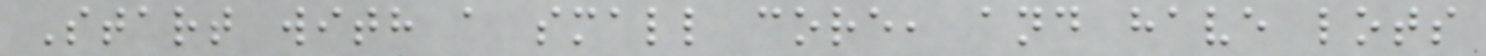Start with a small core, and have lots
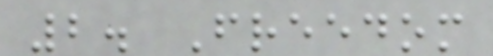2. Freedom
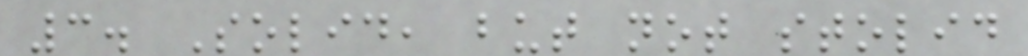3. Solid, but not stolid
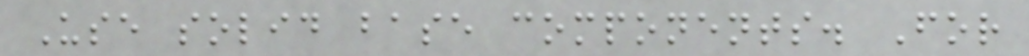Use solid base components. For
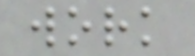work
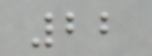22
